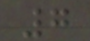7
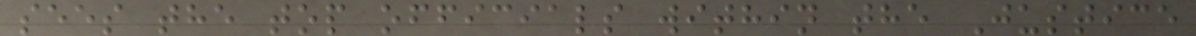sees the top officials within the Justice
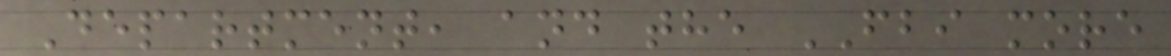Department, and the FBI more
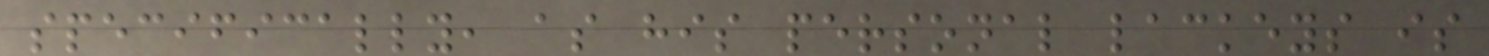specifically, as his personal lackeys is
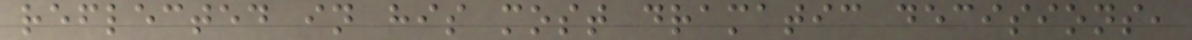reflected in his most dramatic decisions,
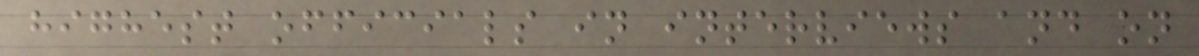highest officials in interviews and on
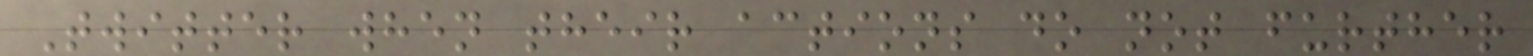Twitter when their actions do not further
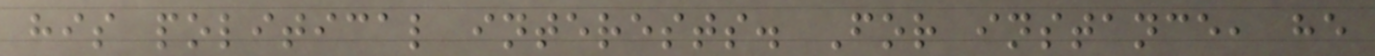his political interests. For instance, he
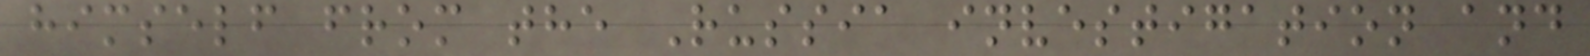himself from the Russia investigation and
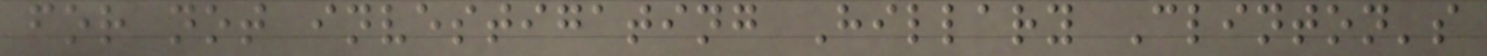for not investigating Hillary Clinton's
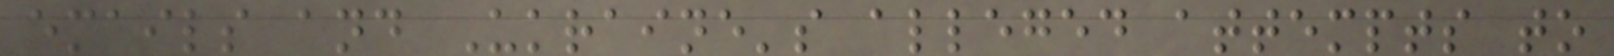emails and Ukraine's alleged attempts to
